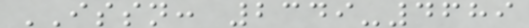ISSN: 2349-4689
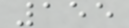155
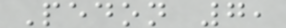Pedon 7,
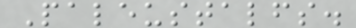Paleustalfs.
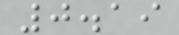0.19
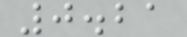0.21
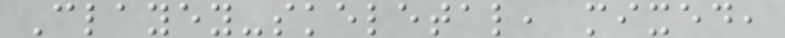Clayey-skeletal, mixed,
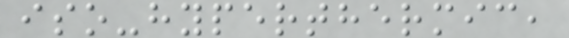iso-hyperthermic,
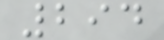294
